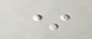*
